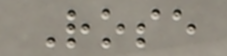Rose
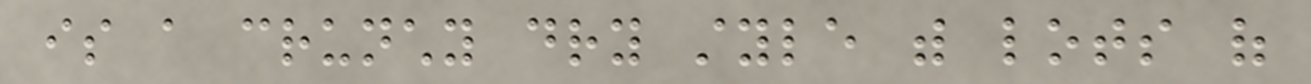is a crunchy dry style with lots of
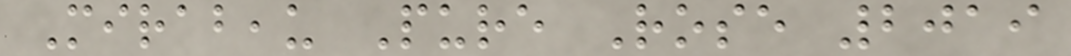Mirabeau Pure Rose 2019
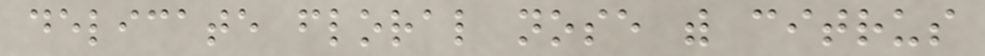delicate floral nose with citrus
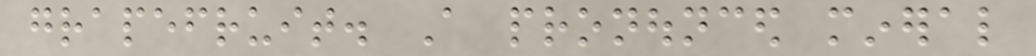grapefruit. A pronounced mineral
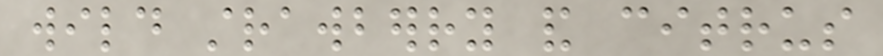wild strawberry and citrus
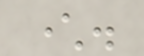character.
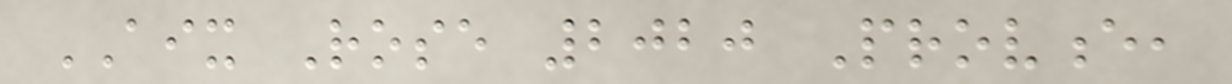AIX Rose 2020 Provence,
